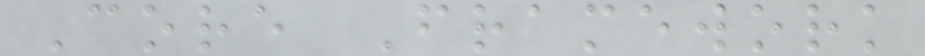Core Framework
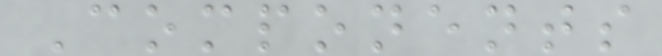Components
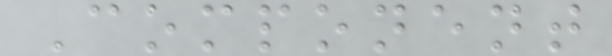Component
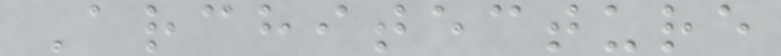Architecture
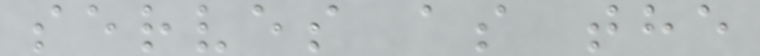serves as the
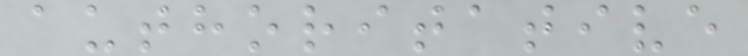authoritative
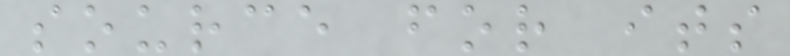source for its
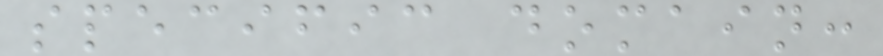specific domain:
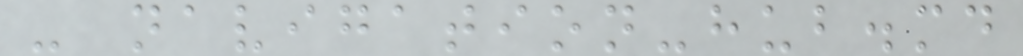- navigation-hub.md
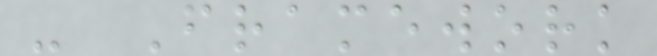- Framework
